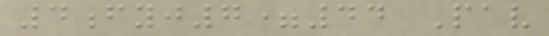4fyj7=44 Pav
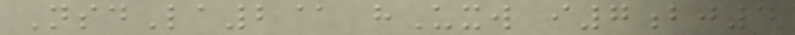NsdLa2@ hUxw i7bj4
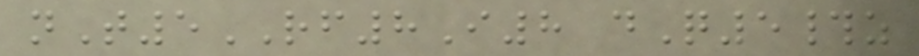nT5RF8I8 dQ5#z
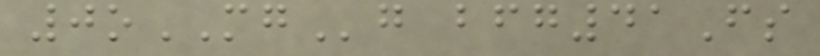0oMGg bfg41Fs
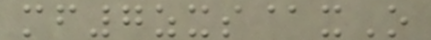mf7zxs@xO
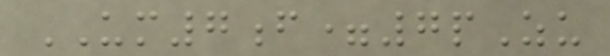UM7f=7pZu
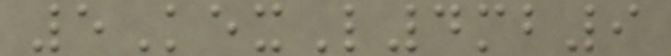5KexL4mb9
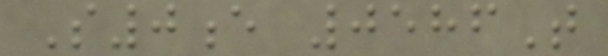S0e 0586T
